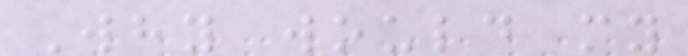Why would my
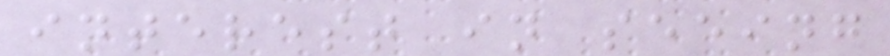interest in seeing
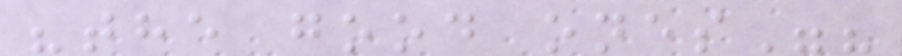"the good ones"?
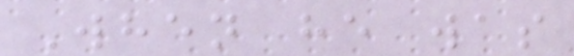When he was
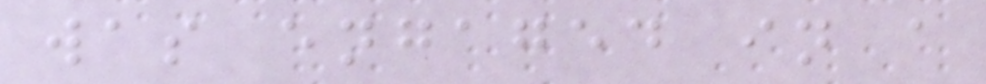was engaged in a
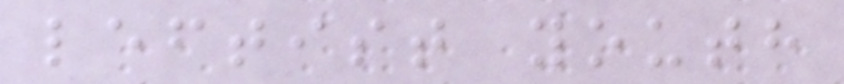leftist youth
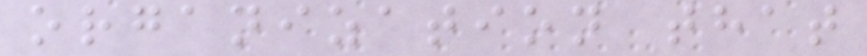organization that
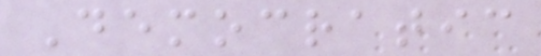Democratic
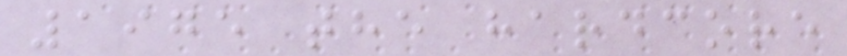1975 the hardcore
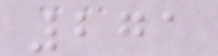271
